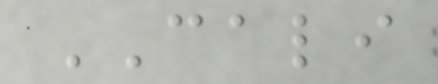CALI
